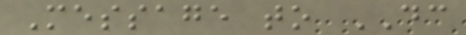Message to DC
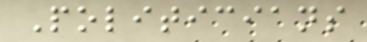Politicians
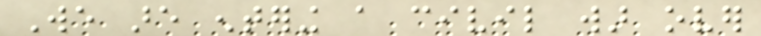We are entering a civil war over
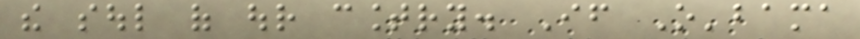the soul of our country. If O'bama
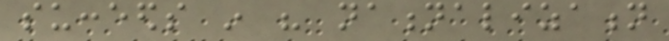succeeds in his nationalization
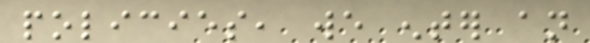policies, we enter an
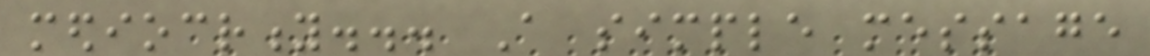mediocrity... A simple message
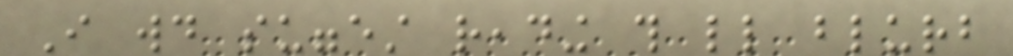I would suggest reading this little blurb
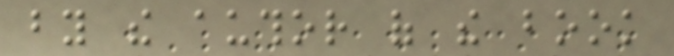by the author of the book
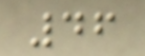46
